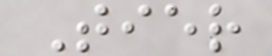Tier
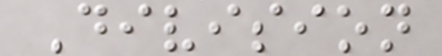Division
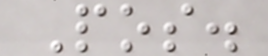Pos.
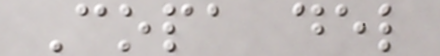Copa del
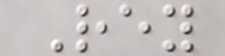Rey
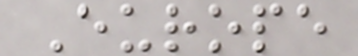Europe
